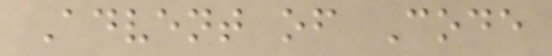Advent of Code
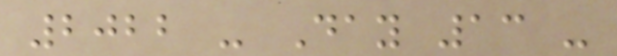2022 - Day 13 -
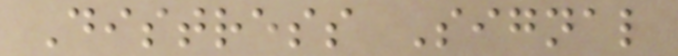Distress Signal
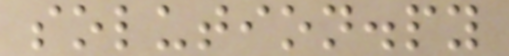solution.py
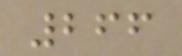266
